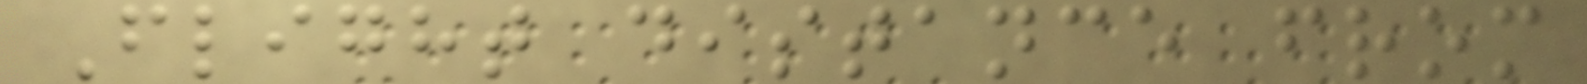Flight distance from
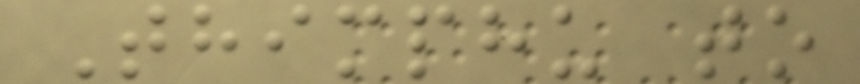Thimphu to
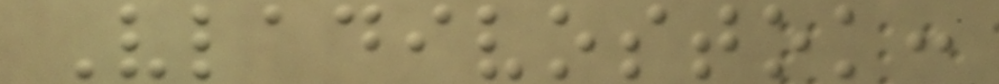Vladivostok:
